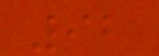92
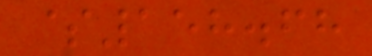$158.68
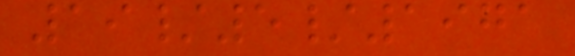19/5/1971
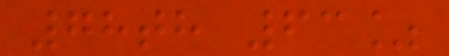78th 63%
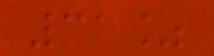31%
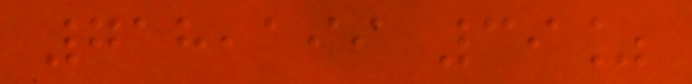718,199 39%
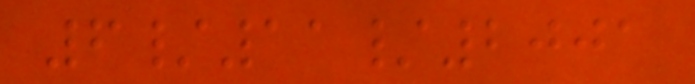6/11/2001
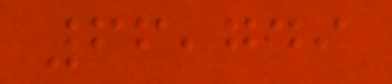66,749
